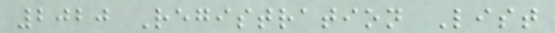2020 Registration List
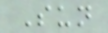Sun
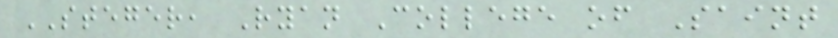STEGER, Ryan College of Saint
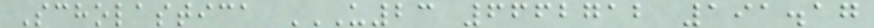Scholastica U23 6662712 191.17
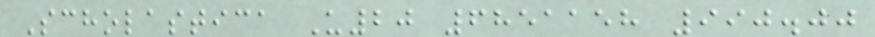Scholastica U20 6851158 990.00
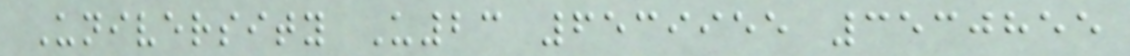University U23 6539955 3530855
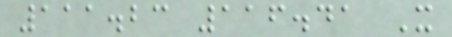111.23 116.41 X
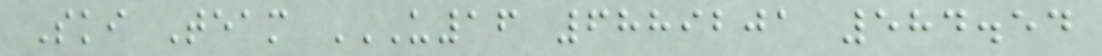Ski Team U16 6889201 584.54
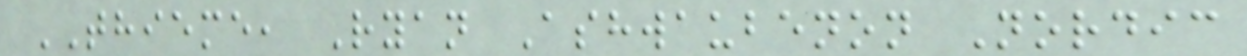THIEME, Ryan Ashwaubenon Nordic
